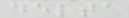delta
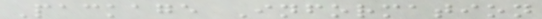Package Information
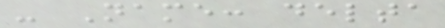- Name: delta
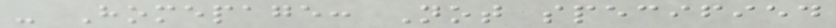- Homepage: Not specified
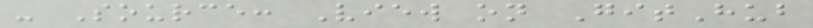- Source: View on GitHub
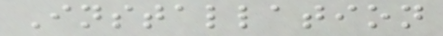Installation
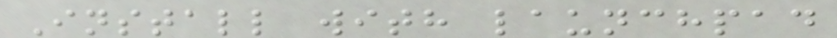Install with launchpad
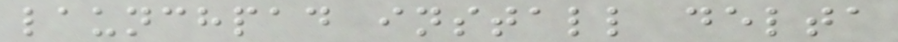launchpad install delta
